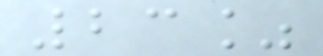23%
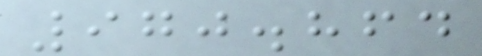970.864
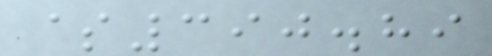$390.89
